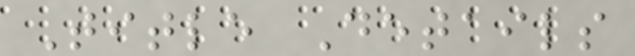Title Details
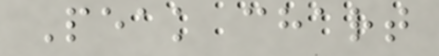Peak chart
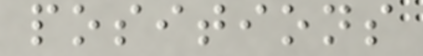positions
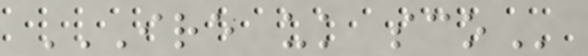IRE UK SCO
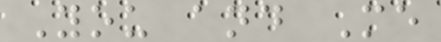You and Me
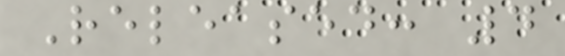Released: 4
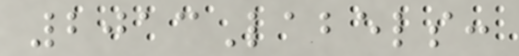2013Labels:
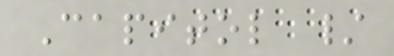Capitol /
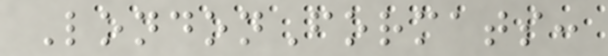LondonFormats:
